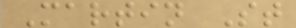Martin St
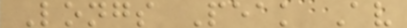Longs Peak Av
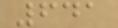641
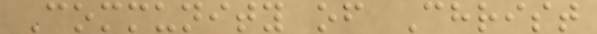Community of Christ
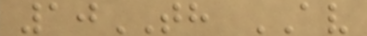10TH AV
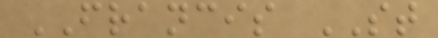FRANCIS ST
